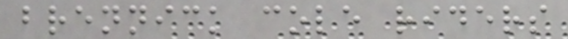brennick cole riders
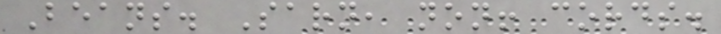Beans. Sarn, non! cords.
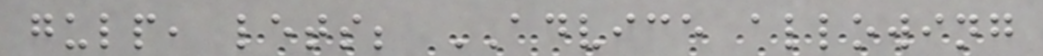gulp, lets; ADVICE allowing
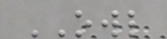OWL
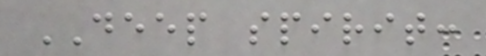DEEP spirit:
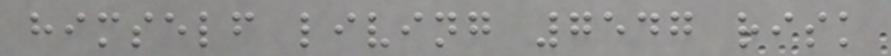himself living 7547 risk
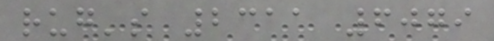rug's 2311 6079
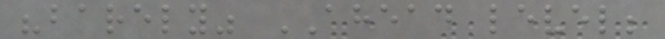"barely" AHEAD level;
